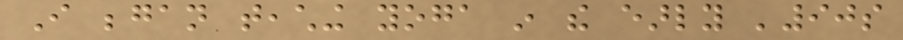I began teaching yoga in the early '90s
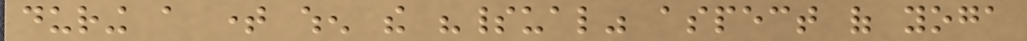during a time when the "spiritual" aspect of yoga
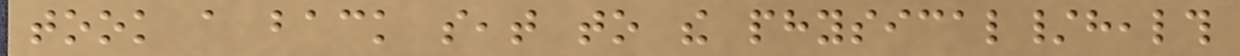took a back seat to the physical/health
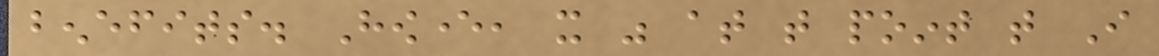benefits. However, it was at that point that I
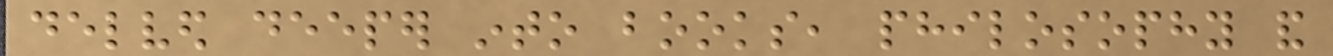delved deeper into books, philosophy and
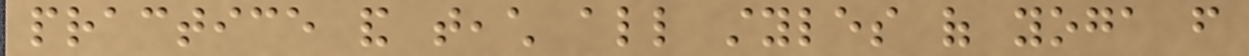practice and teach all styles of yoga from
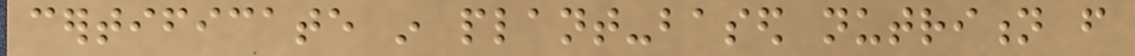certificate in plant-based nutrition from
